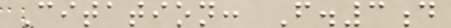Citation: F.3d
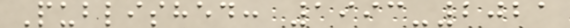Published: 1993-2021
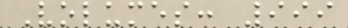Volumes: 999
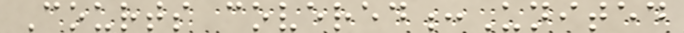Courts covered:United
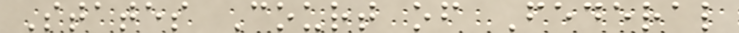States Court of Federal
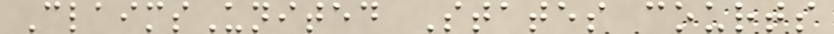ClaimsUnited States courts
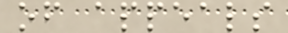of appeals
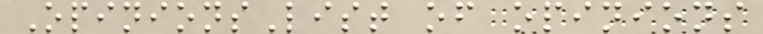OpinionsList of opinions
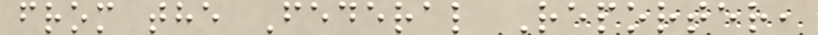from the Federal Reporter,
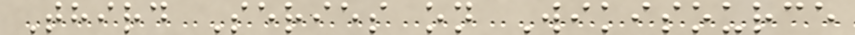Third Series on Wikisource
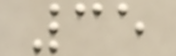35
